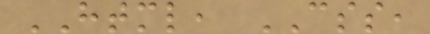HTML, CSS,
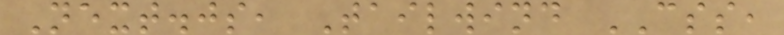Next.js, Tailwind CSS,
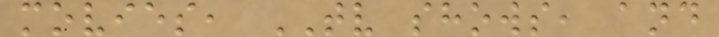movies, TV shows, and
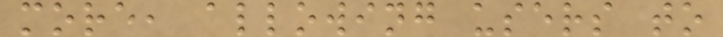more, allowing users to
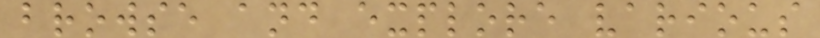browse and explore various
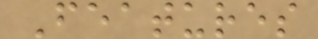Features
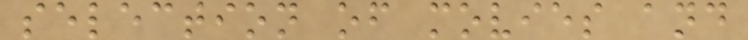selection of movies and
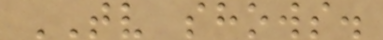TV shows.
